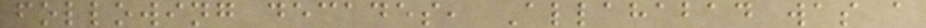following decades, Allahabad was a
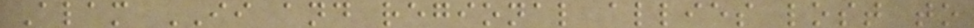Alam II and regional allies lost to
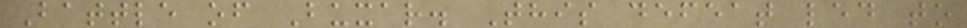Battle of Buxar. This defeat led to
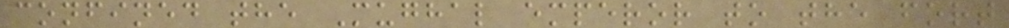confined the Mughal emperor to the fort
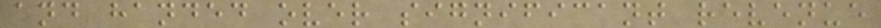and handed over significant revenue
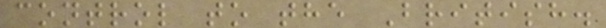control to the British.
